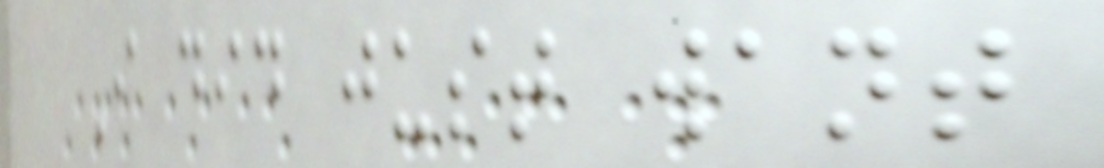I did just want
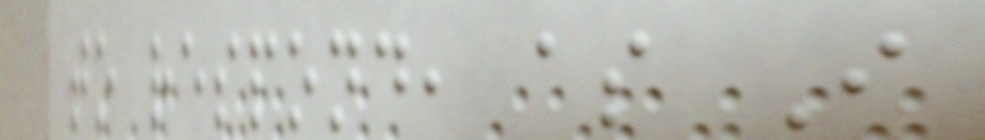to respond, as I
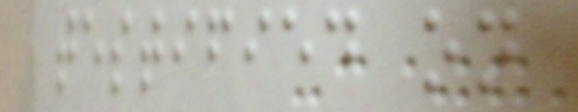testified on
